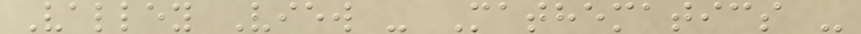Valley View - Mathematics -
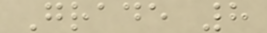Grade 8
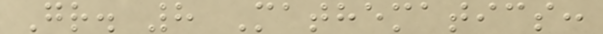Gr. 8 Mathematics:
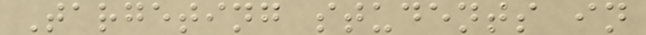Targeting students in
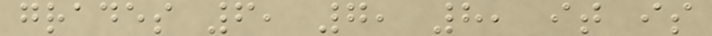grades 6, 7, 8, it is
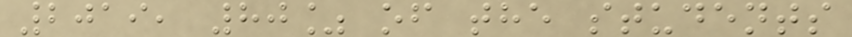2019, 80% of the students
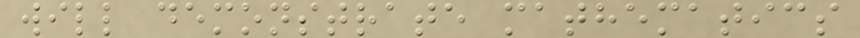will demonstrate mathematics
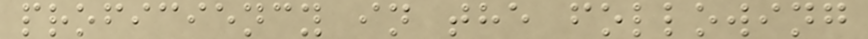proficiency in the following
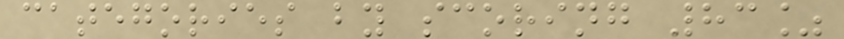categories by scoring 83%
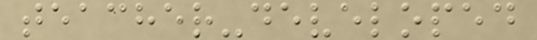teacher-developed
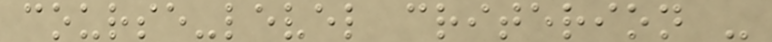course-level criterion -
